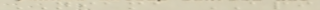NIAMA API
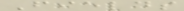Fields
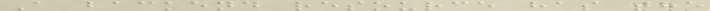A backend resource has the
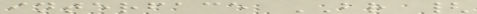interface BR {
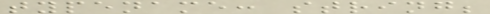typename: string;
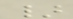}
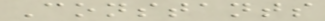Constants
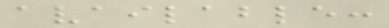available:
